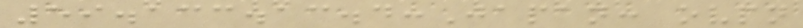59.133.13.4:Japan: ovpn
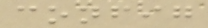config
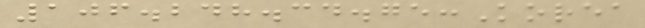106.248.34.75:Korea
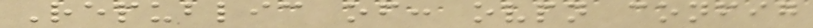Republic of: ovpn config
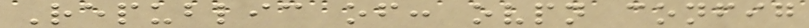Republic of: ovpn config
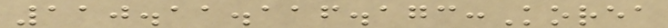110.11.116.173:Korea
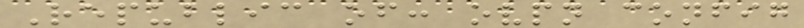Republic of: ovpn config
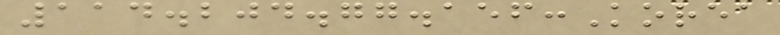114.204.77.156:Korea
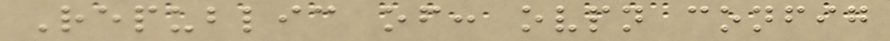Republic of: ovpn config
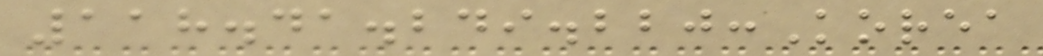118.41.249.220:Korea
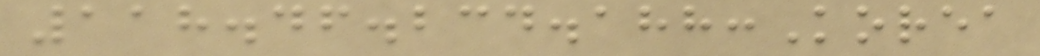118.46.234.188:Korea
